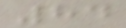84
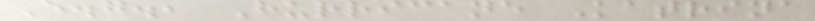E.g., Hurricane Katrina
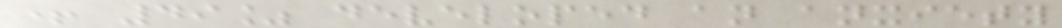+ 49% developed an anxiety
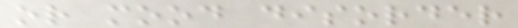or mood disorder
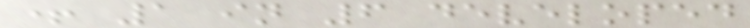+ 1 in 6 developed
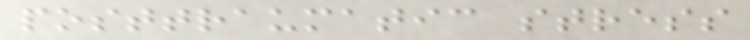posttraumatic stress
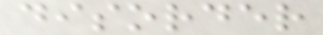disorder
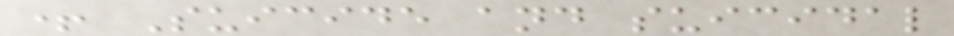+ Suicide and suicidal
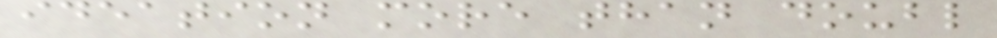ideation more than doubl
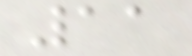11
